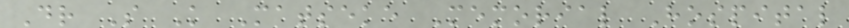Dr S K Matseke Memorial Hospital
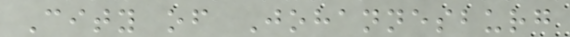City of Johannesburg
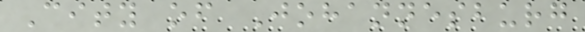City of Johannesburg
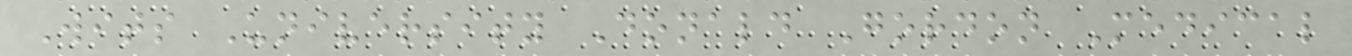Wits University Donald Gordon Medical
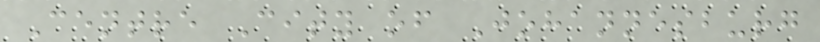Centre City of Johannesburg
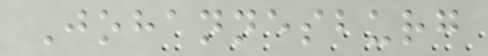Johannesburg
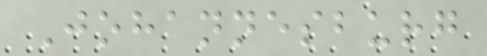Johannesburg
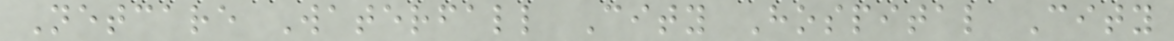Netcare Waterfall City Hospital City
